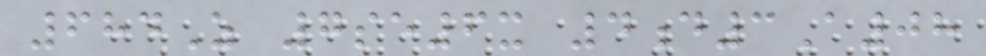684Z 7se6x 4d3A08
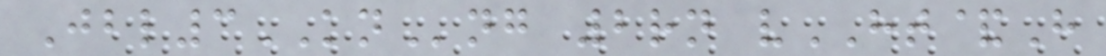Jbl3KNng 2rn vHT&H
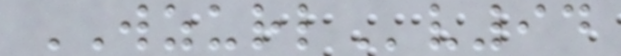WZURLv94
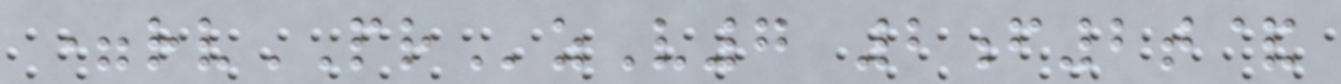=rvPRzV7 2f2t&
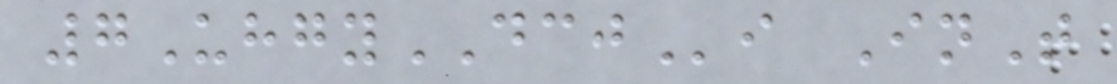7UhgyDCJi InT
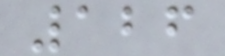126
